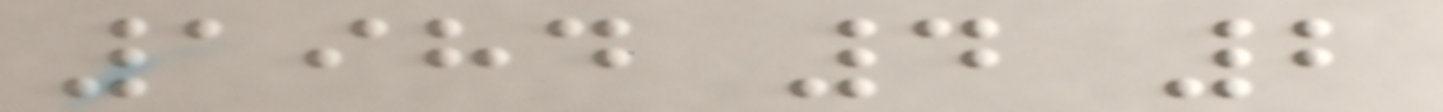1984 4 2
